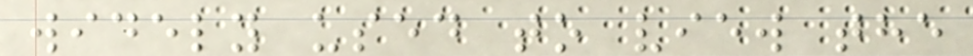widely used to view the
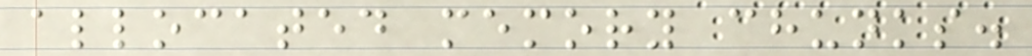allocated memory chunks.
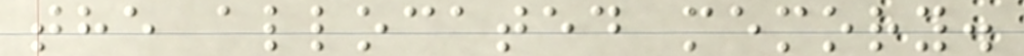the allocated memory.
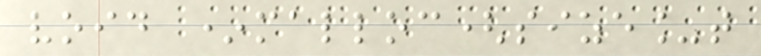void *malloc(size_t
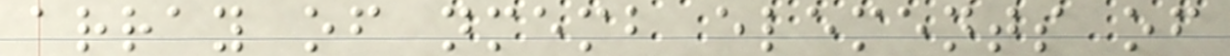array of nmemb elements of
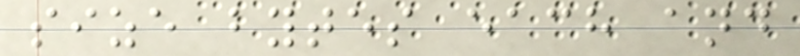size bytes each and
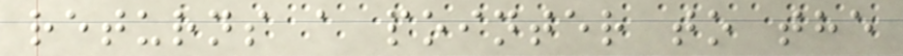returns a pointer to the
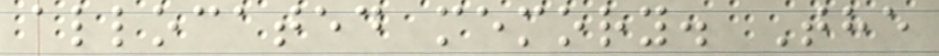allocated memory. The
